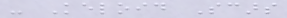- Keloid Scars
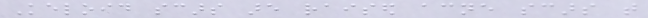Keloid scars are raised acne scars that
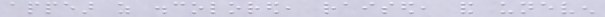appear as discolored, raised, and uneven
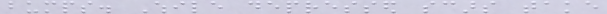bumps. While depressed scars take
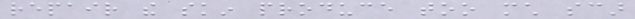repair the skin produce too much scar
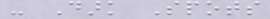- Dark Spots
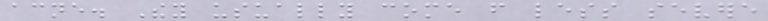acne. They usually come from less severe
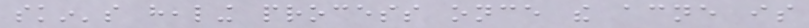skin's healing process once the acne is
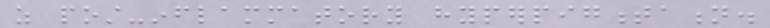as post-inflammatory hyperpigmentation.
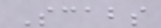Scabs
